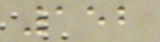152
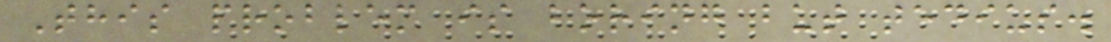This problem is boring but tedius.
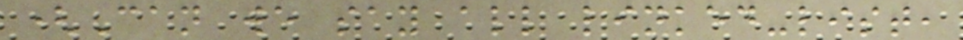(Can we say all linked-list,
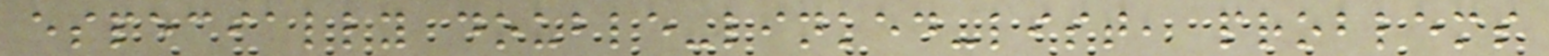especially double-linked-list, problems
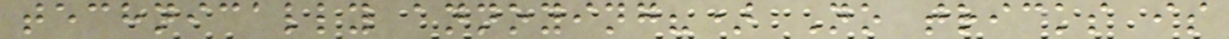technically annoying?) No tricks is
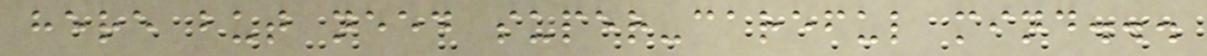here but need super-careful mind...
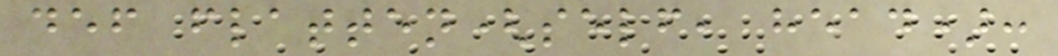def flatten(self, head):
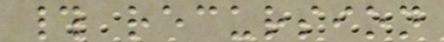# recursion
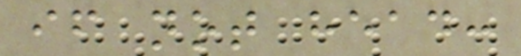if not head:
